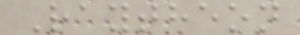Raytheon
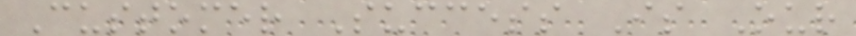Customer Success Is Our
